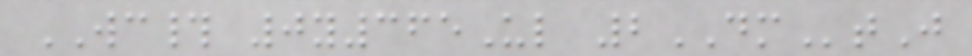WC# 0y365Ul 2DMtJ
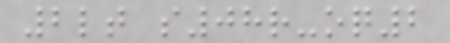2lt s08r-oq2
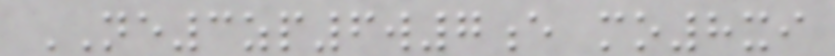NE3zp6w7e mo8xi
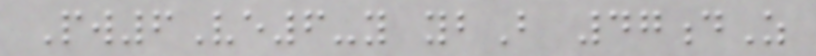Pw6Ve6-y ybB 47dZ
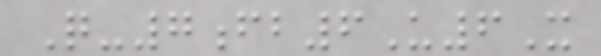Q-7fb6U6X
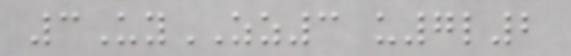3UyZZ3 u7l2
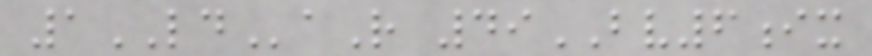1LDaR 49BV6ix
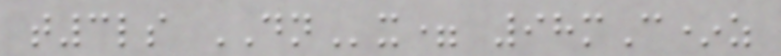t3ls DNx= 98mC*z
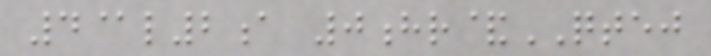4@l2a 0hr&QTEJ
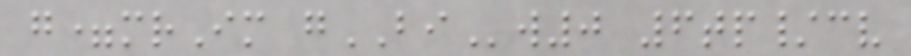g=mrIm gBIw0 6tp/cv
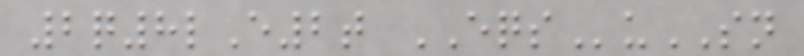2q8lE2t EQSuSN
